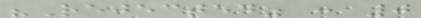"Rejected" : 0
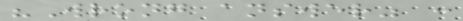"Wrong answer" :
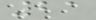21
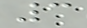3
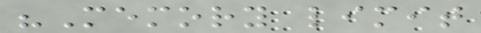"Memory limit
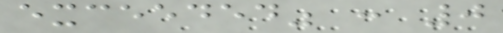exceeded" : 0
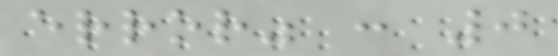error" : 0
